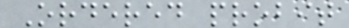Ordered probit
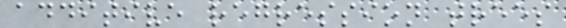additive regression trees
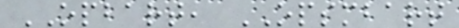OPBART, OPSMBART
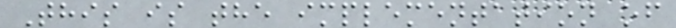This is the implementation of
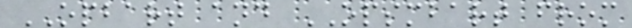OPBART and OPSMBART from
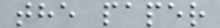the paper
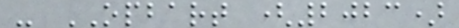- OPBART (2023)
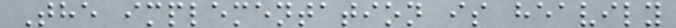The implementation is heavily
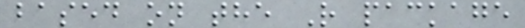based on the R package
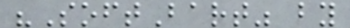"SoftBart" by
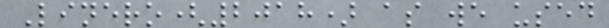Linero(2018) as we used
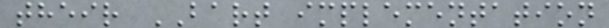their BART implementation
